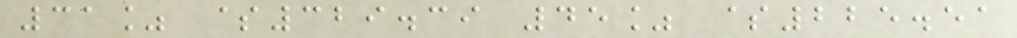31% $329.39 45% $225.51
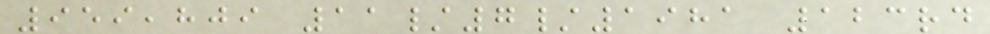959,809 11/7/1981 123rd
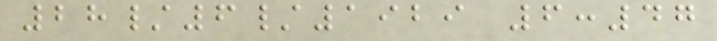28/6/1929 6:47
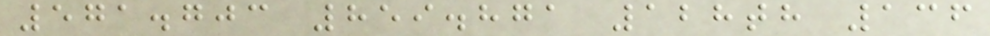571.703 859.871 128th 136
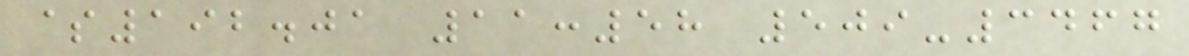$192.01 11:58 509-3467
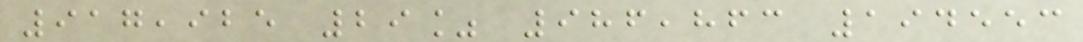917,925 29% 986,863 194553
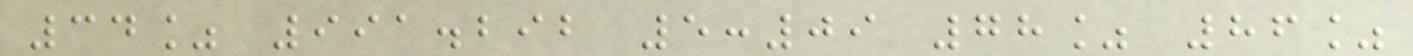34% 991.292 5:09 78% 86%
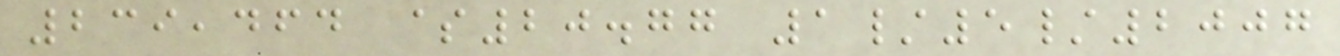239,464 $20.77 1/5/2007
